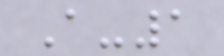A-1
